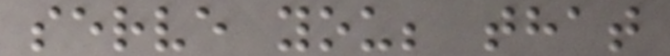serve you; that
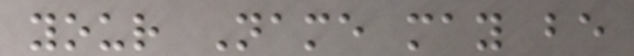your Name may be
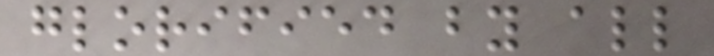glorified by all
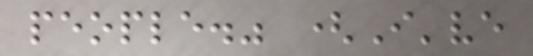people." (I've
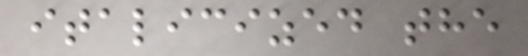italicized the
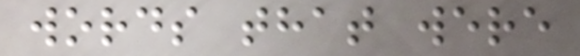words that were
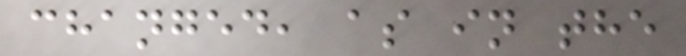changed, as in the
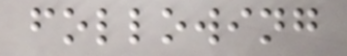following
